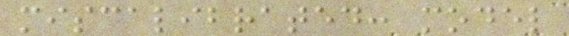miscalibrated: model
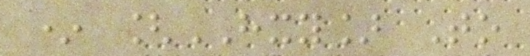* [HXY] To
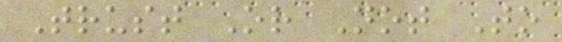Trust Or Not To
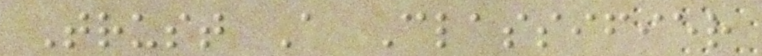Trust A Classifier
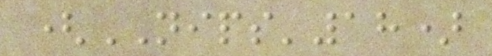(NIPS'18)
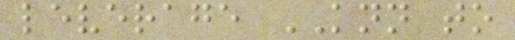leverage KNN to
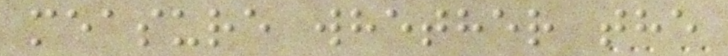measure whether the
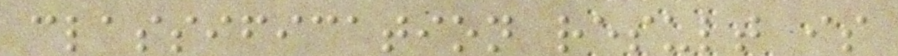classification result is
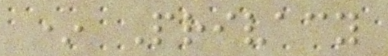* Privacy
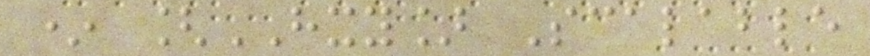* [HXY] Scalable
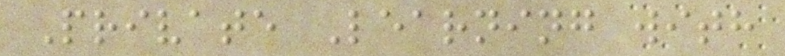Private Learning with
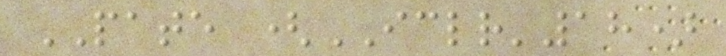PATE (ICLR'18)
